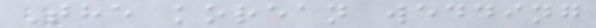The korean wedding
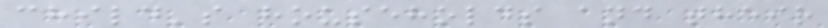child's households and their
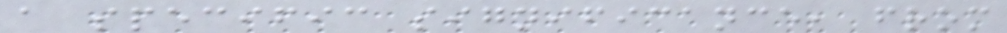a specific significance, from
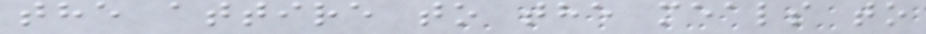the attire to the meals to
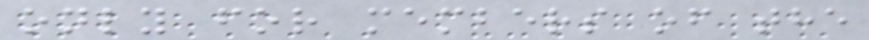only for members of the
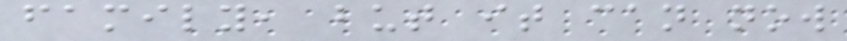family, but it can now
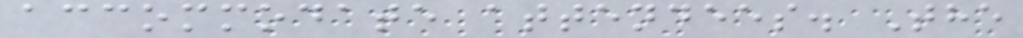accommodate attendees. The
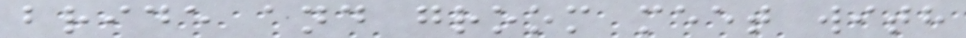bride and groom meet with
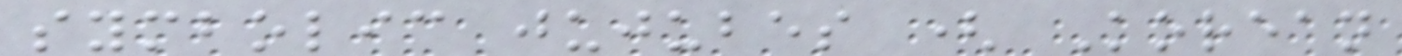symbolic jujubes ( Korean
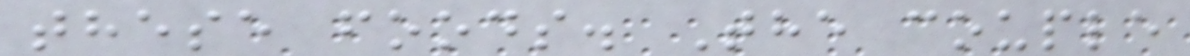these foods. The couple
